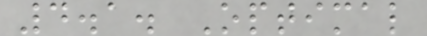4.1. Optimal
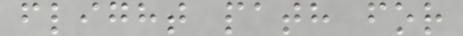flight path for
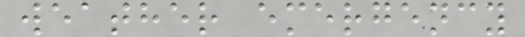weather emergency
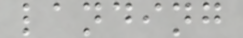landing
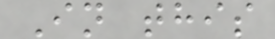In this
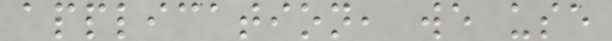application, we use
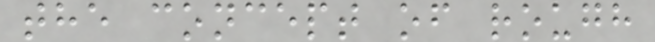the concept of rough
